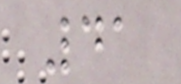41
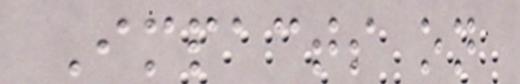Impacts on
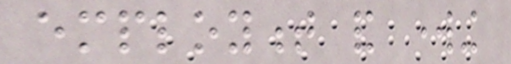employment and working
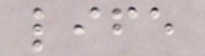life
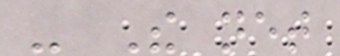- The net
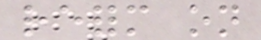reform on
